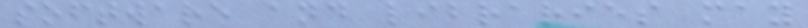software and libraries may
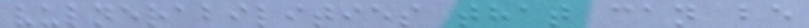vulnerabilities that can be
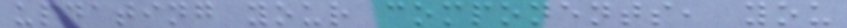updating your components, you
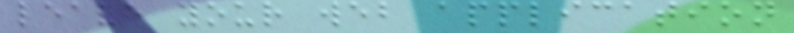leave your web application
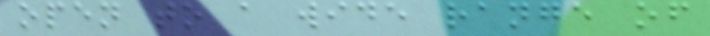open to a wide range of
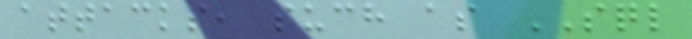attacks, such as SQL
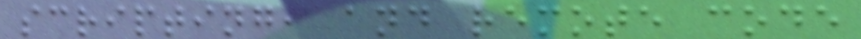scripting, and remote code
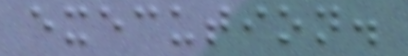execution.
